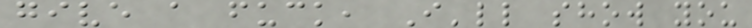give a fuck, I'll show you
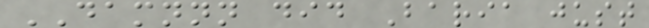DAMNNN did Baria just
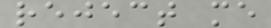reject me
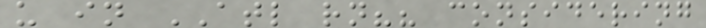u in ATL rn?? considering
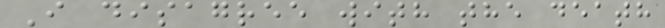I disagree with the death
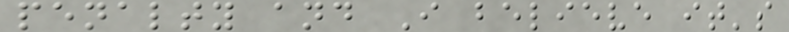penalty and I believe it's
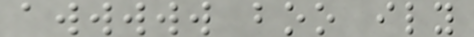awwwww boo ily
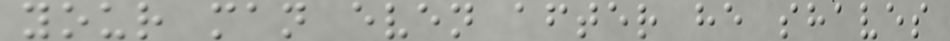your man even after he shaves
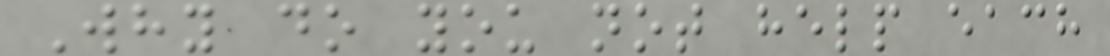Why do you not help each
